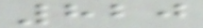820
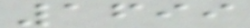1699
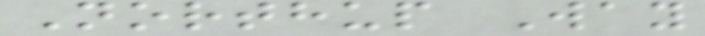Northup Way
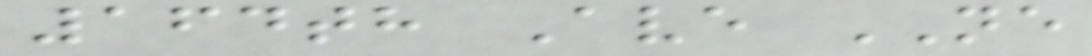164th Ave NE
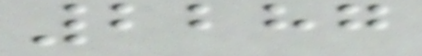2287
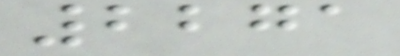2271
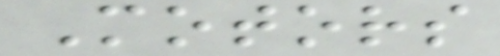Motors
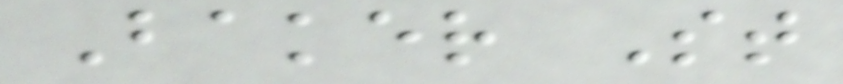Baker St
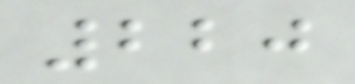220
